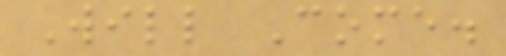Will Come.
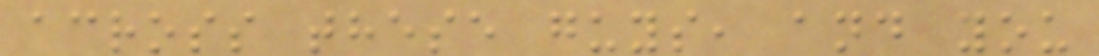across these guys, and you
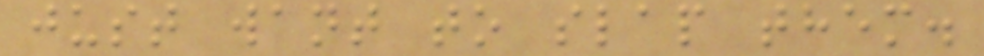just want to slap them.
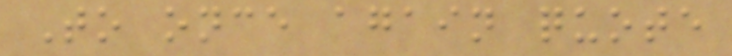To once again quote
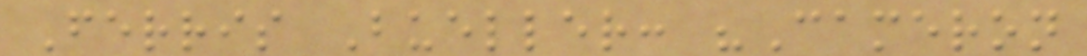Ferris Bueller: "Cameron
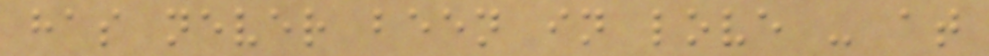has never been in love - at
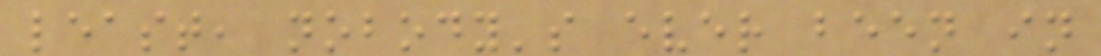least, nobody's ever been in
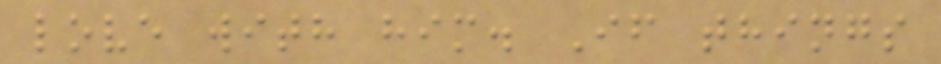love with him. If things
